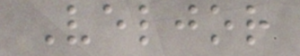Veljor
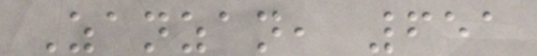Zanzan, 651
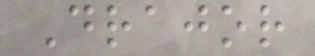Drajor
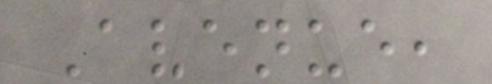Avenue,
